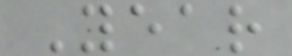Year
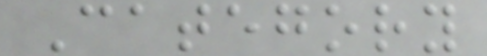Category
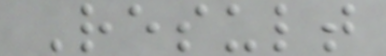Result
